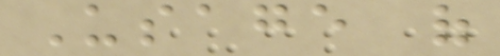Usage of
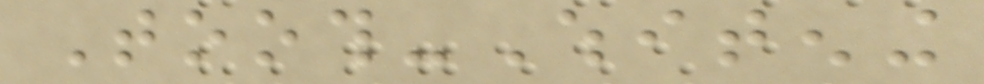Tooth-Whitening
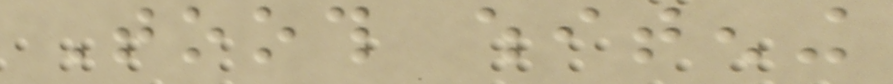Tooth whitening
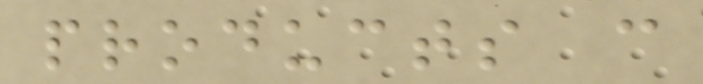products can
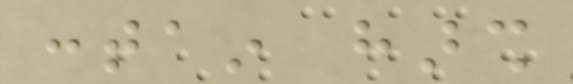contain harsh
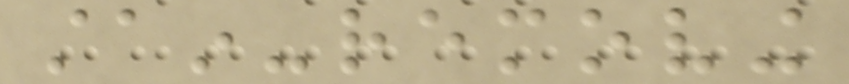stain-removing
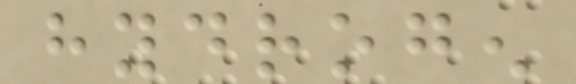hydrogen
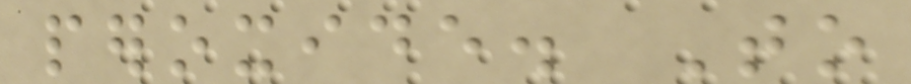peroxide. To
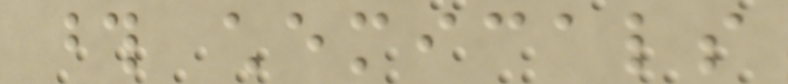those chemicals
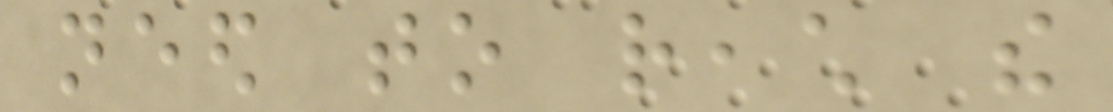need to reach the
